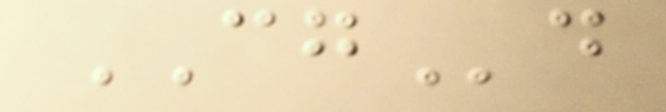CGd
